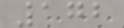172
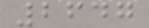2647
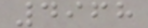4968
